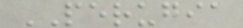PERUGIA
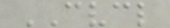CVCL
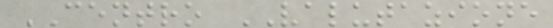CENTRO VALUTAZIONE
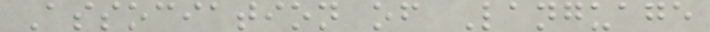Association of Language
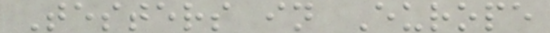Testers in Europe
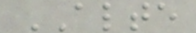ALTE
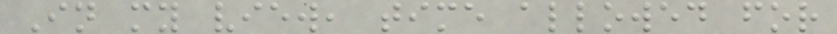In my view, time allowed for
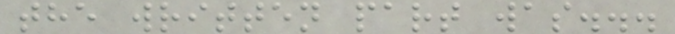the written part was...
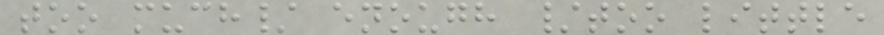too much/ enough /too little
